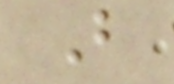B
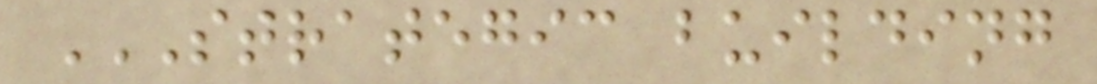STRATEGIC BUILDING
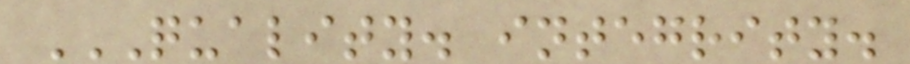QUALITY. INTEGRITY.
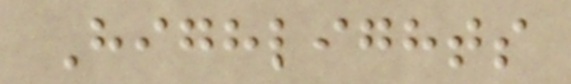Highlights
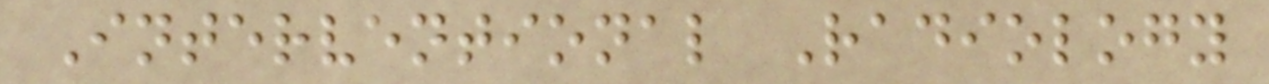Interventional Radiology
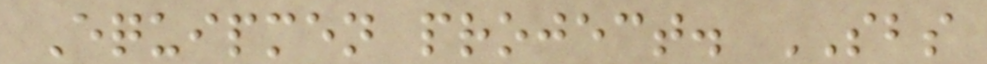Equipmen project. SBS
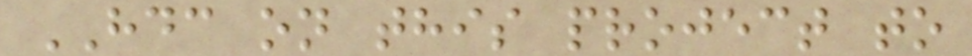HDC on this project to
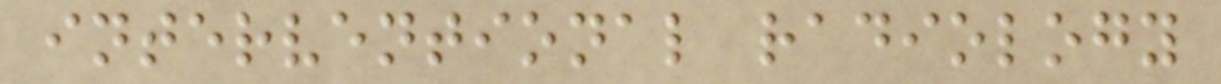interventional radiology
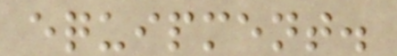equipment.
